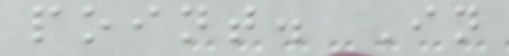point. In
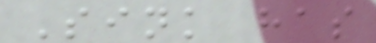Sink has
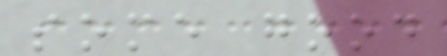some good
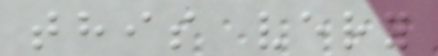this very
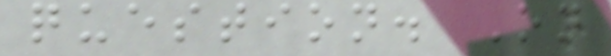question. On
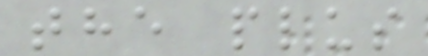the plus
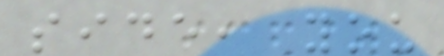side, you
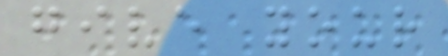give your
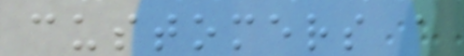customers a
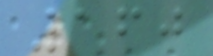160
